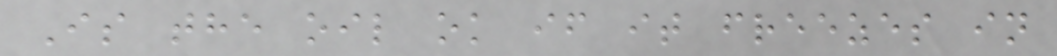Is the oil ok if it freezes in
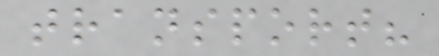transport?
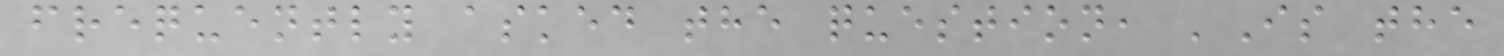frequently asked the question, 'Is the
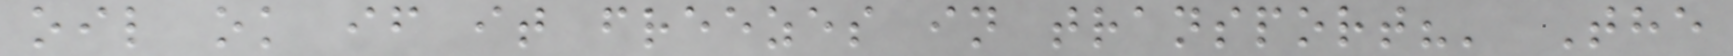oil ok if it freezes in transport?' The
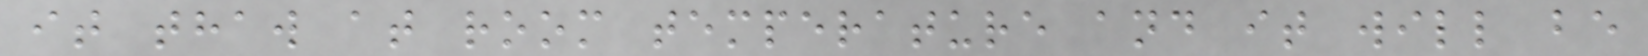it thaw at room temperature and it will be
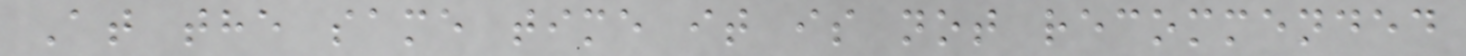At the same time it is not recommended
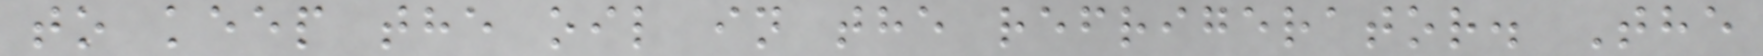to keep the oil in the refrigerator. The
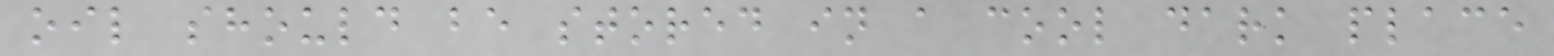oil should be stored in a cool dark place
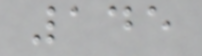145
